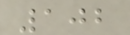102
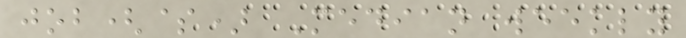job($) Median weekly
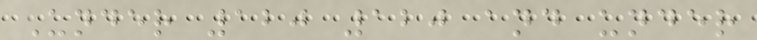Under 120 120 and under
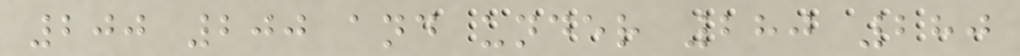200 200 and under 280 280
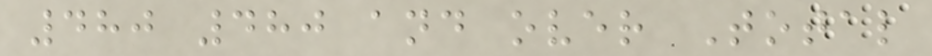480 480 and over Total
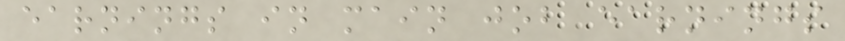earnings in main job earnings
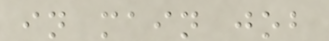in main job
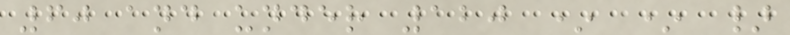60 and under 120 * * }
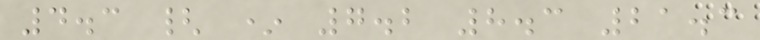4.3 { * 7.2 8.3 21.3
